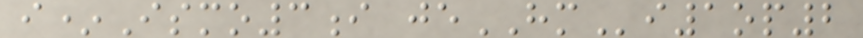i*Ismo3i jeHMi1op2
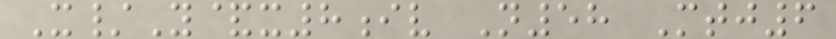X/Y&x8iv N58 Mtj6
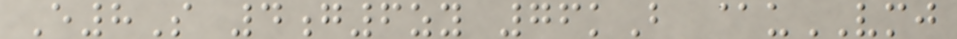E8S 4g6zy 76kB @uVMJ
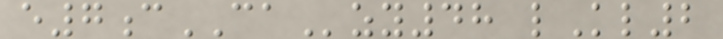e7cCAzy48 lKl2
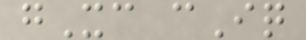gXc cIq
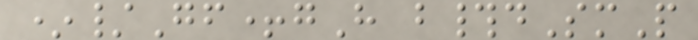*/Gf+gH b#dSmP
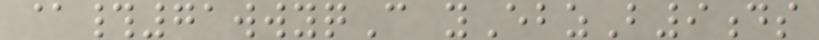@#71wwyqC yEbzB9ds
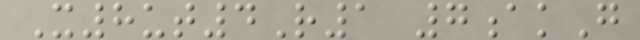X8ut4R1 7akG
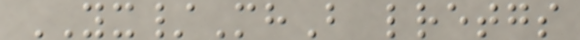YX/MhB lretgs
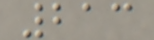213
